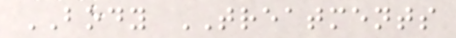BODY TREATMENTS
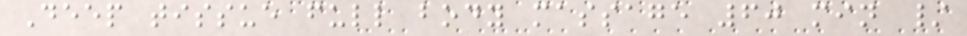Deep tissue full body massage 60 min /
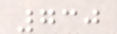730
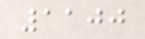1100
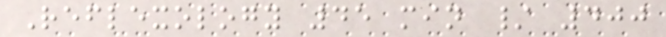Reflexology 45 min / 400
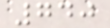740
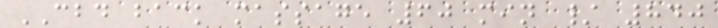CBD back massage 60 min / 840
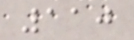110
